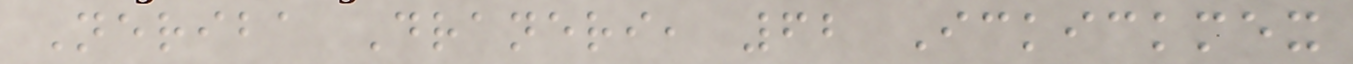Neriba Draneri, 62 Ickickmex
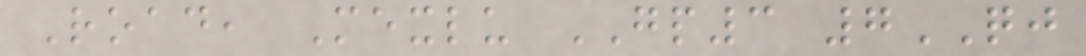Road, Mexlu GP3 7QJ
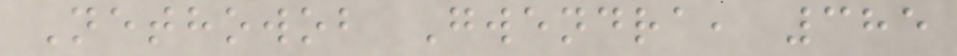Nethowob Gwendra, 385
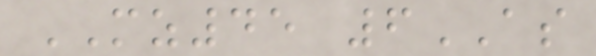MZ45 6AS
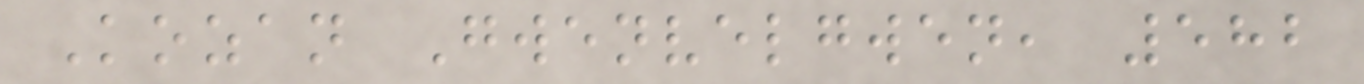Kozan Gwenvelgwen, 582
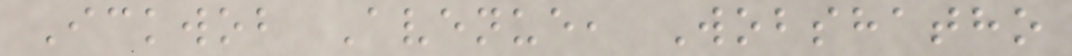Ickwob Avenue, Wobshatho
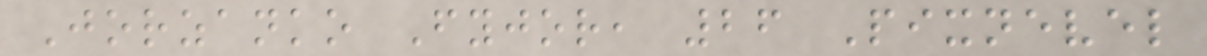Jorzanko Fyjor, 26 Pixnevel
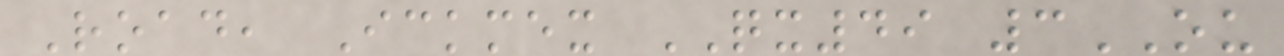Road, Ickmex QX49 3OU
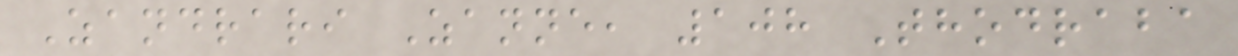Zandrari Zanne, 108 Thodraba
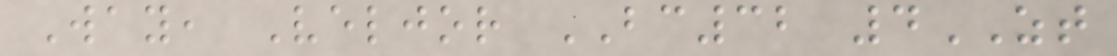Way, Veljor BC32 4ZT
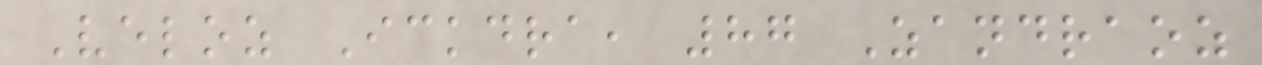Veloz Ickdra, 87 Zandraoz
